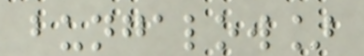bungalow]
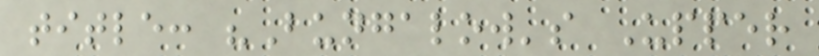title: "Bungalow's Upper
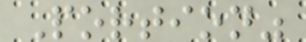Portion"
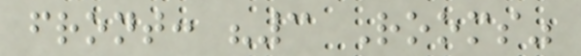front: "3 Rooms"
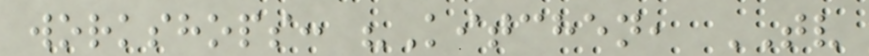workshops: "Kitchen, TV
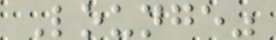Lounge"
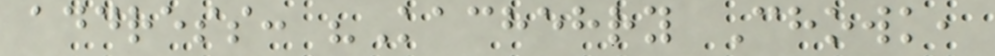address: "Kachehry Chowk,
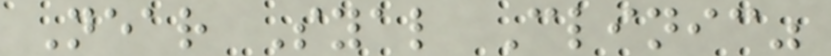Near Syal Clinic"
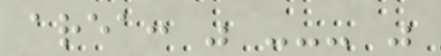area: " --- "
